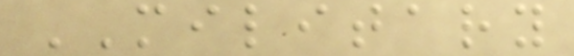MILITARY
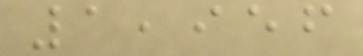1,956
